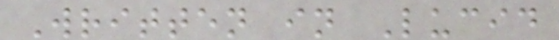Written in Lucid
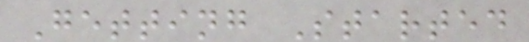Getting Started
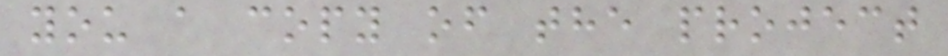you a copy of the project
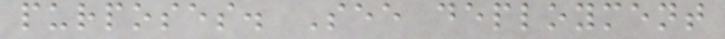purposes. See deployment
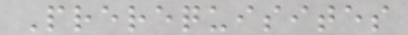Prerequisites
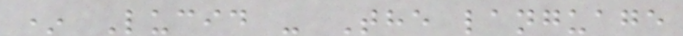* Lucid - The language
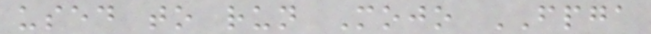used to run Mojo FPGA
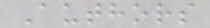Authors
